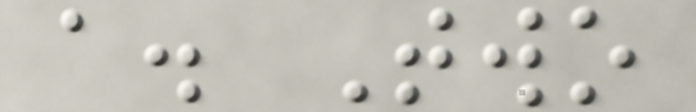a. Two
